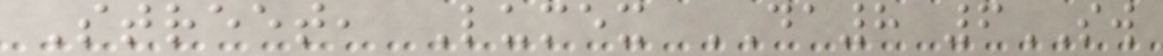Street, Lumex DA8 6SW
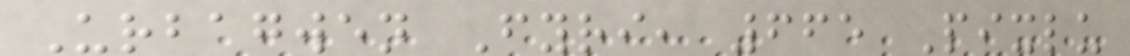Urbagwen Fyri, 665 Pixlu
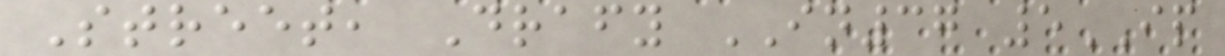Street, Drafy IN37 5IP
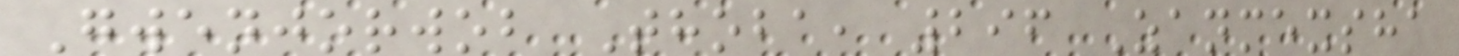Gwenjorwob Thoba, 296 Zanmexsha
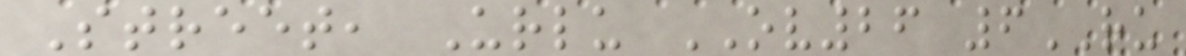Street, Urlu OV26 6RU
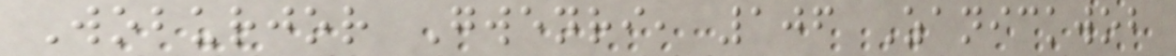Woburjor Gwenri, 106 Zanickwob
